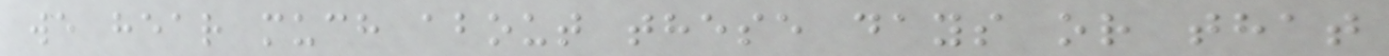we hear much about these days or that
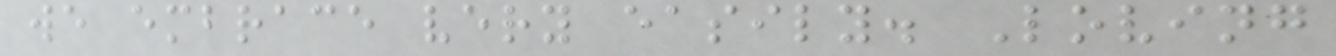we embrace very easily. Loving
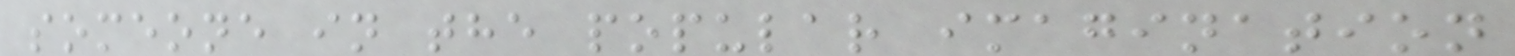someone in the popular imagination
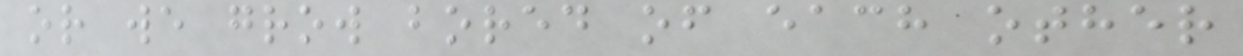or we grow bored of each other
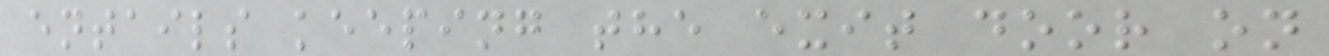entails keeping the exit door on
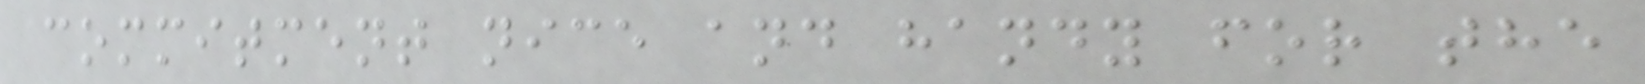commitment nice and handy for the
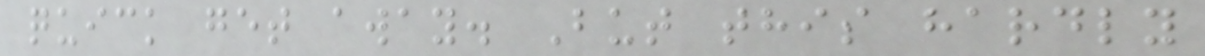quick get away. But this hardly
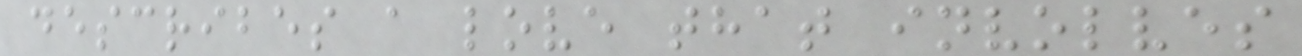describes a love that involves
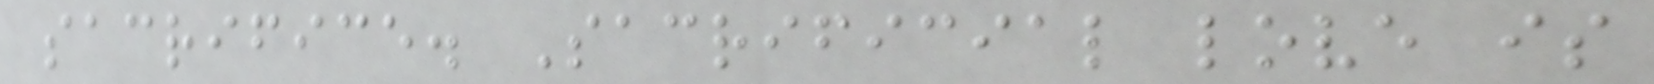sacrifice. Sacrificial love is
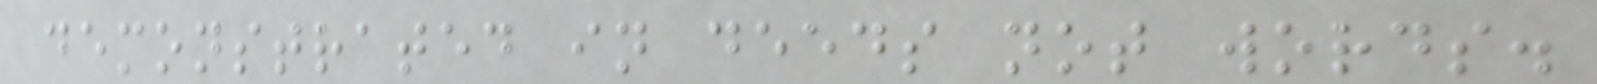demonstrated in deeds not words.
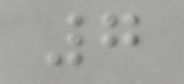7
